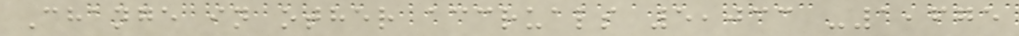Change in other accruals 5,033 -1,675
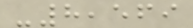-8,569
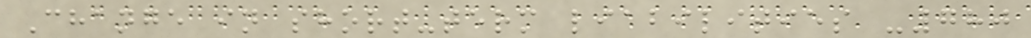Change in short-term liabilities -780
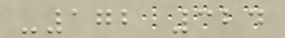-172 324
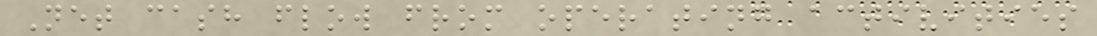Net cash flow from operating activities
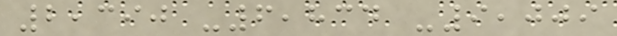2,390 -6,834 -9,009
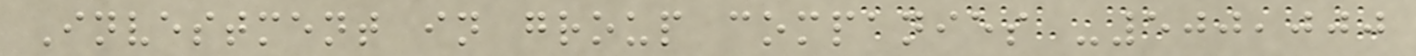Investment in group companies -500,000
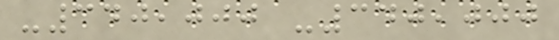-340,000 -340,000
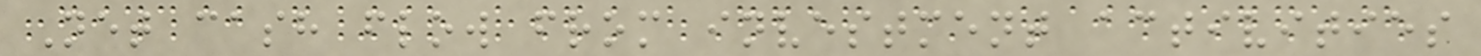Net cash flow from investment activities
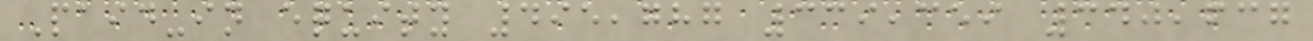Paid-in equity 495,787 339,359 340,637
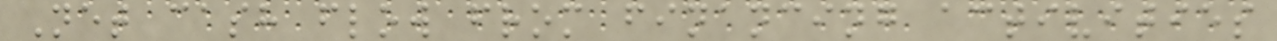Net cash flow from financing activities
